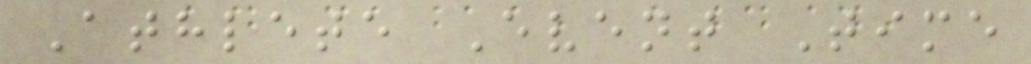Athlete Event Time
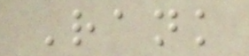Rank
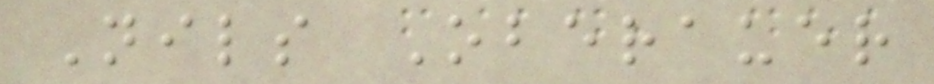Nils Oberauer
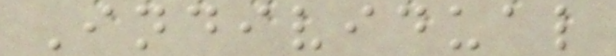Individual
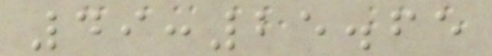49:25.65
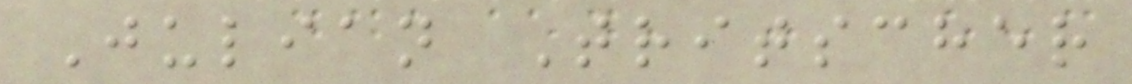Julian Tritscher
